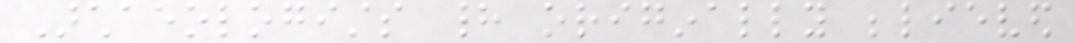Archaeologists had originally believed
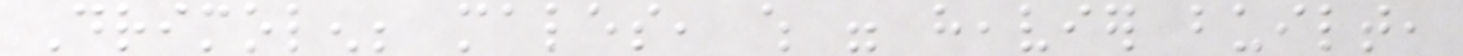Drimolen; males, which were heavier built,
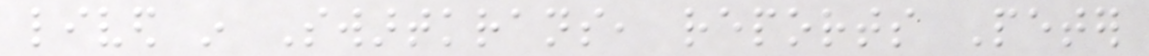lived in Swartkrans, reports Peter
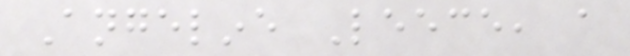Angeline Leece, a
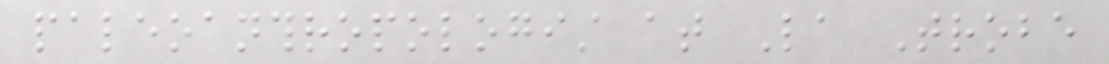paleoanthropologist at La Trobe
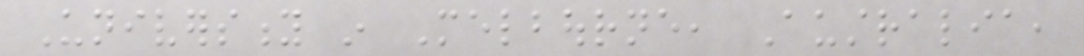University in Melbourne, Australia,
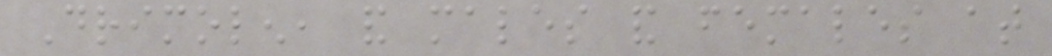Drimolen, and males and females at
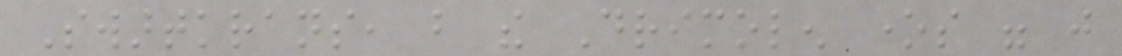Swartkrans, but the Drimolen ones were just
